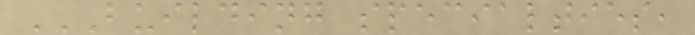BUILDING SPECIALTIES,
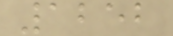1252
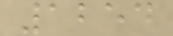1254
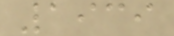1939
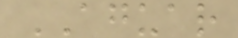AGUAR
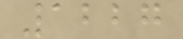1227
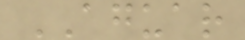AGUAR
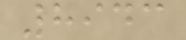8943
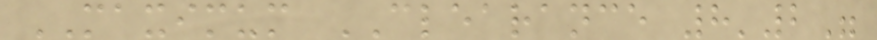MAXIMUM CLEARANCE 8'2"
